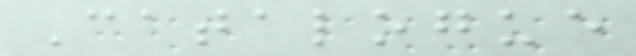Catalogue
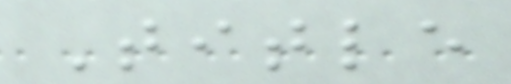Title
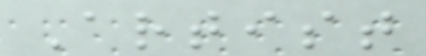Artist
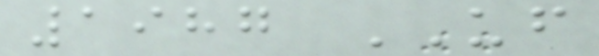1987 UF
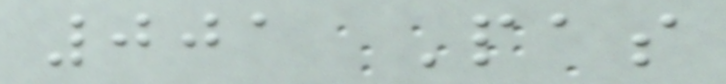001 Pas
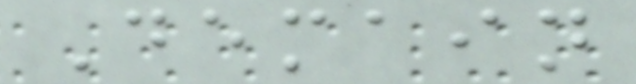Demain
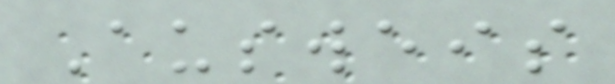Ausweis
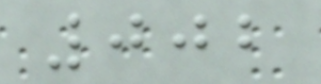002
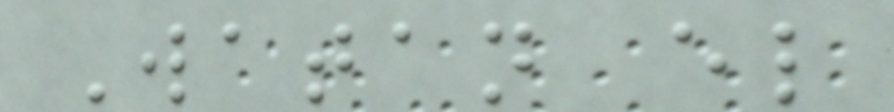Watan el
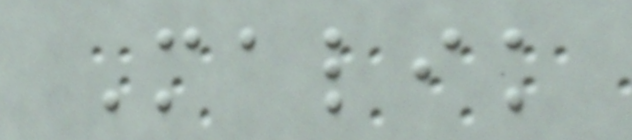Malik
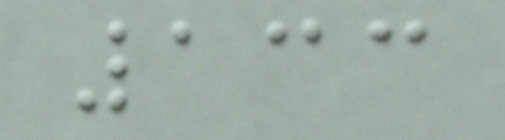133
